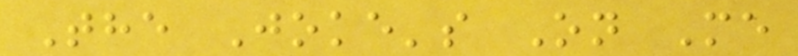The Joke's On Me
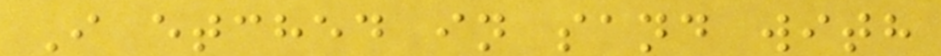I etched in sand with
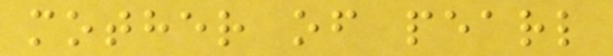mother of pearl
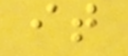it
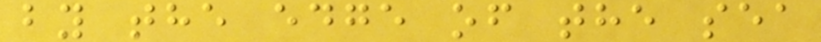by the edge of the sea
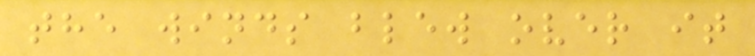the winds blew over it
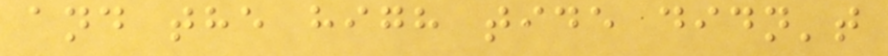and the high tide didn't
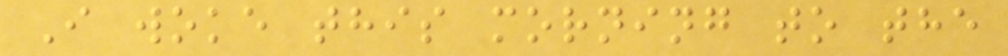I woke this morning to the
